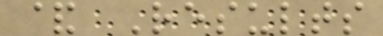& Results
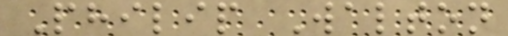Philip Walton
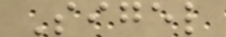Sigel
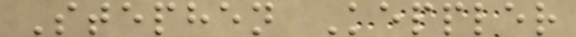Stephen Keppler
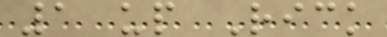1 up Rick
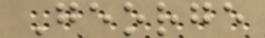George
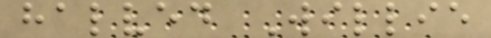halved Willie
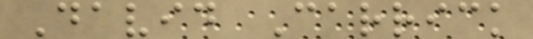David Carrick
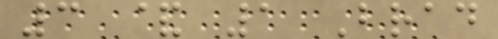3 & 1 Brad
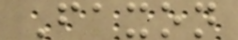Faxon
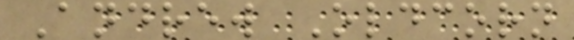Andrew Oldcorn
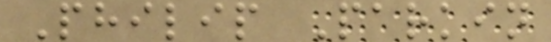Philip Parkin
